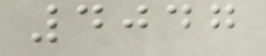4047
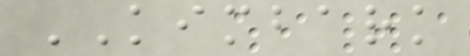KIMBARK
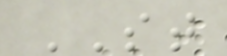ST
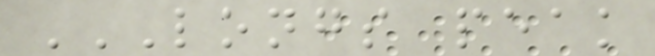LONGS PEAK
